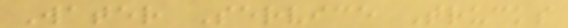Water Service Trucks
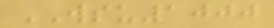WSU1000
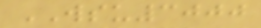WSU3000
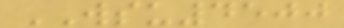WSU4500
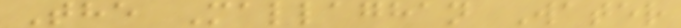The Mallaghan Water
